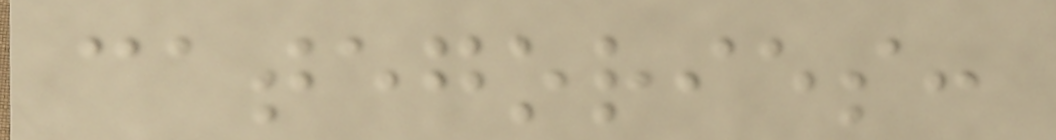categories:
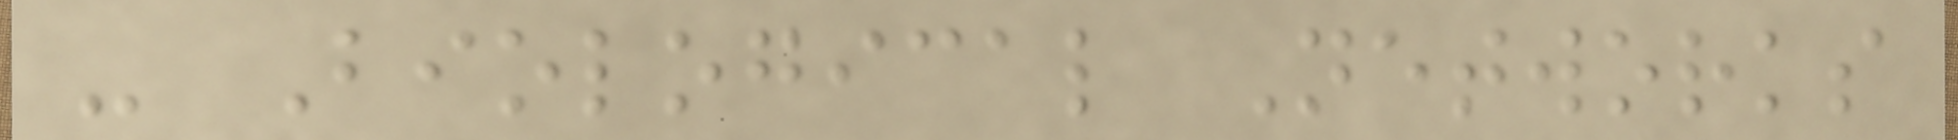- Biological Networks
